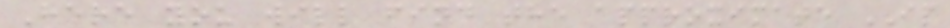Here you will find the approximate IP
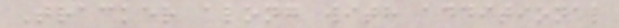Tracker along with additional
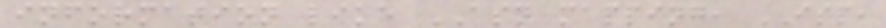information like ASN mapping, ISP,
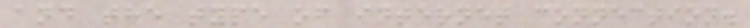and the type of internet connection.
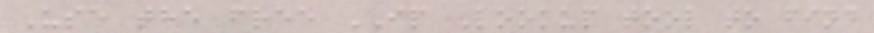Use the free IP Lookup tool to find
